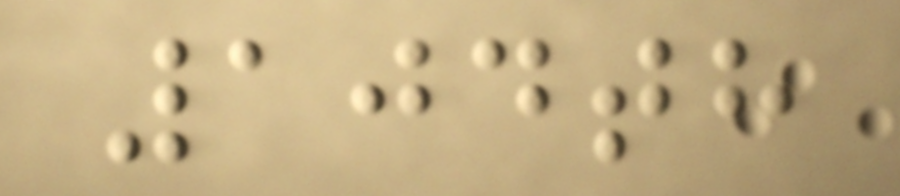104th
